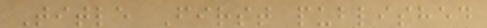Title First published
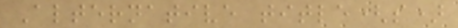Alternative title(s)
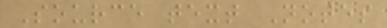Source text Notes
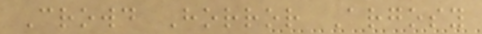Crowd Horror Argosy
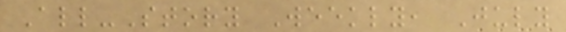All-Story Weekly, July
